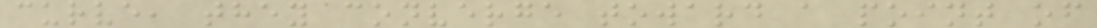curve, they converge toward a point of
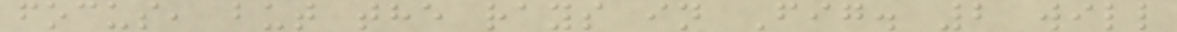focus, but the rays in Fig. 2 will
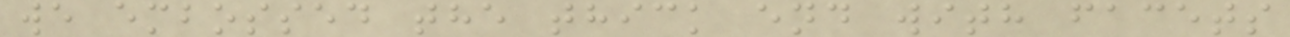we embossed the thick end with facets
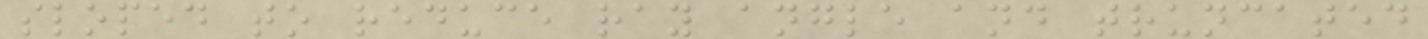sloped to reduce ray angle and truncated
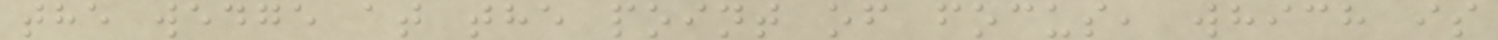the wedge at the point of focus, which is
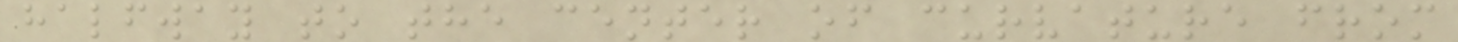halfway to the center of curvature from
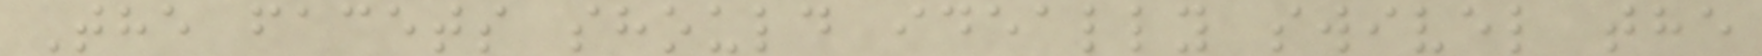The facets should ideally swivel the
